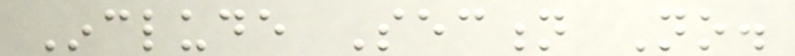Include Section No.
